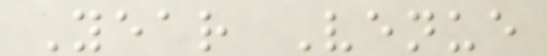Year Venue
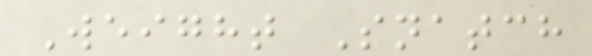Weight Snatch
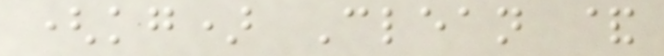(kg) Clean &
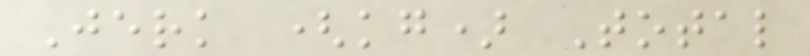Jerk (kg) Total
